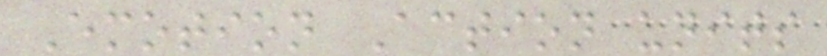Emotion Action units
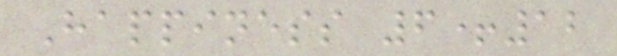Happiness 6+12
